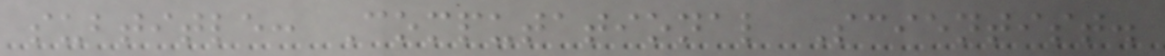subtitle: Computational Scientist.
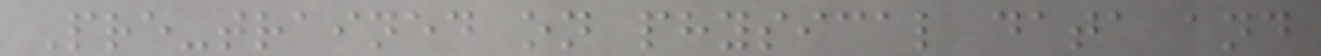Pre-trained on physical data and
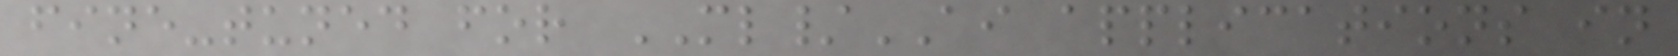fine-tuned for ML/AI applications in
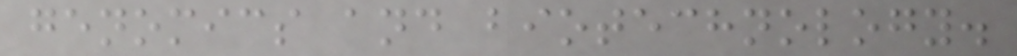genomics and biotechnology.
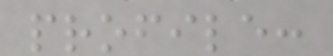profile:
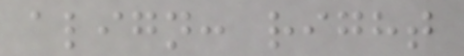align: right
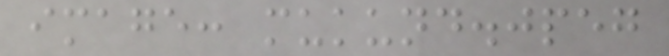image: mukund.jpeg
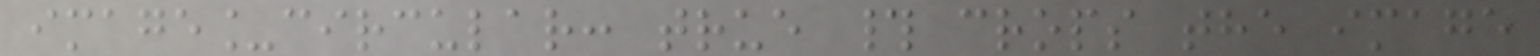image_circular: true # crops the image
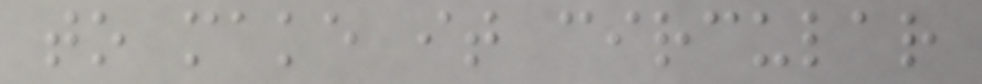to make it circular
